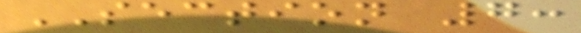SECTION 7:
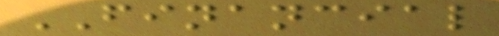FINANCIAL
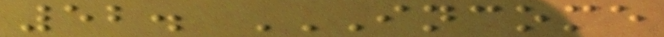52. INCOME
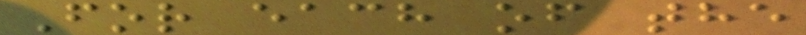For each of the
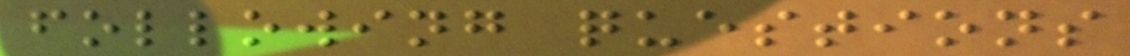following questions
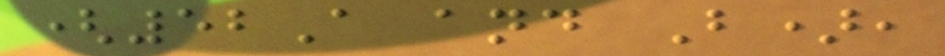(52A and B),
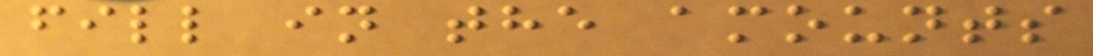fill in the amounts
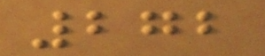272
